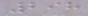298
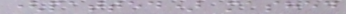(patted) mashed
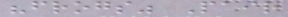"frogs" Pair
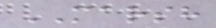MARSH
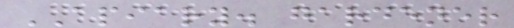APIARY. gardener
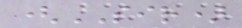(SIR)
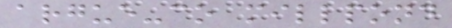argue-co millpond
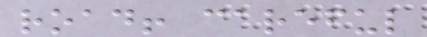road! careful
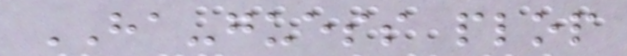HA-guess plop
